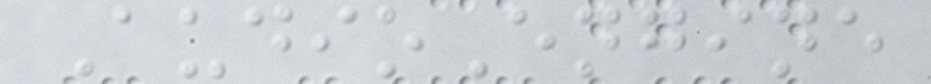AudioEngine
